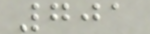701
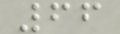66
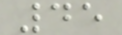45
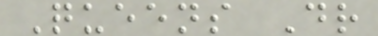Queens Dr
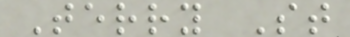Terry St
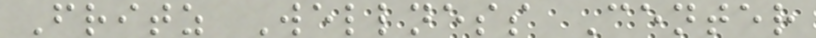Fritz Wellness Center
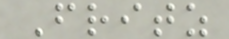Fritz
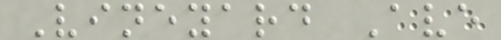Vineyard Ave
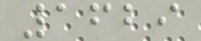1629
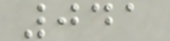041
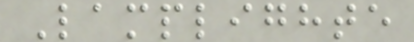Lamplighte
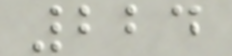224
